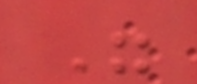"
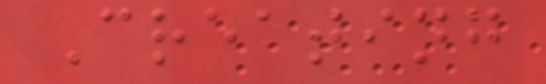Creating
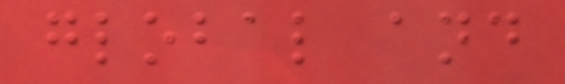global and
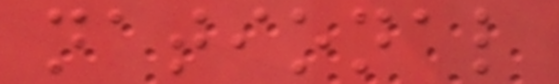national
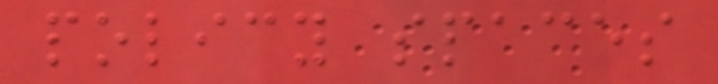policy spaces
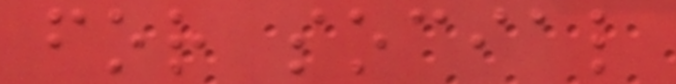for social
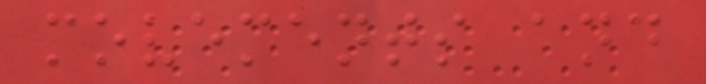movements and
